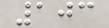103
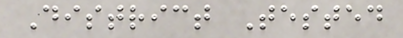District Tested
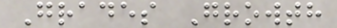Grades Growth
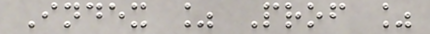Index % Prof %
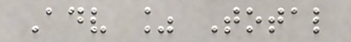Adv % Total
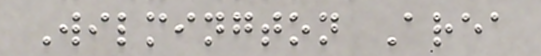Wilmington Area
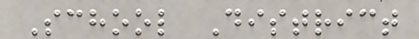School District
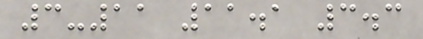3-11 11.1 3.3
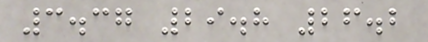3.37 29.8 26.2
